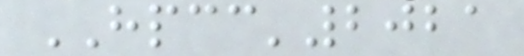HPCC'2021
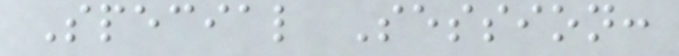Special Session:
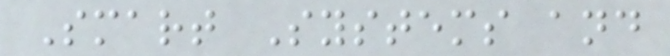Smart Systems and
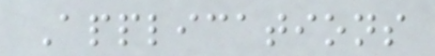Applications
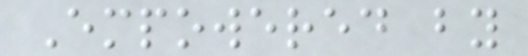Empowered by
